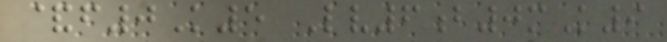&f0K5 Lv6b0mK9
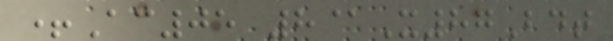+Ac05 8@X87Bdt
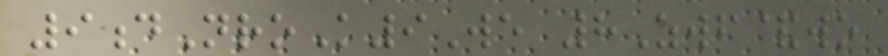9dNroK9We 8Zwf&wo
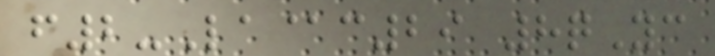f2-La@c29 8qYc
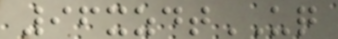96xzdtUQ
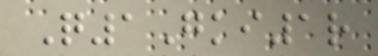Q1Gki1r
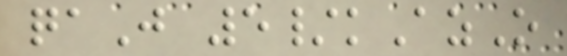qaJ 5/kAzO
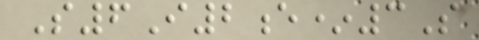S6I2e*3S
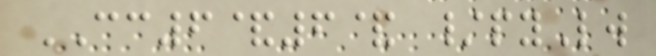CC6&6& /pyLw
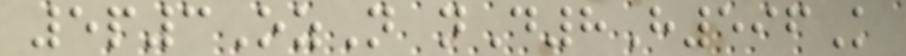5p3OzN nD8H596K
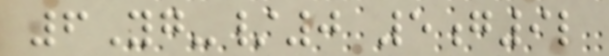6Yg-/0 5g9l
